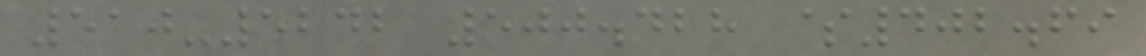510-5242 500.428 $402.69
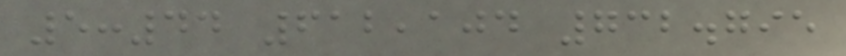5:44 612,104 732.795
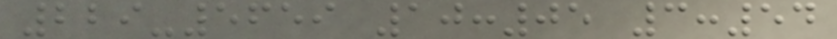229-5659 10:05 3:54
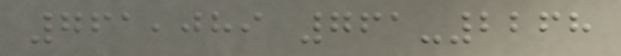761,089 761-2268
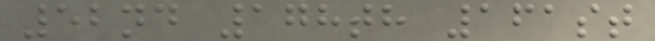52nd 178th 161st
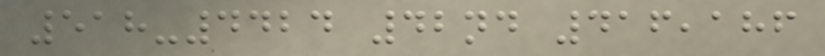518-4424 42nd 416,186
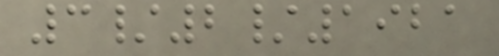3/2/1921
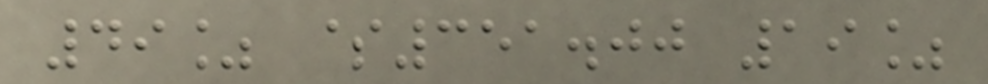49% $351.00 19%
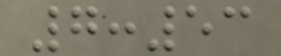7:53
